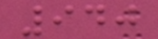940
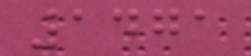1471
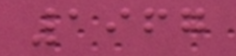1967
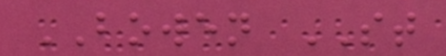BOWEN ST
